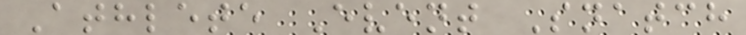Athlete Event Snatch
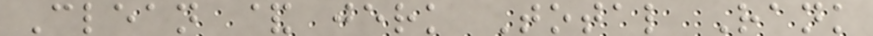Clean & jerk Total Rank
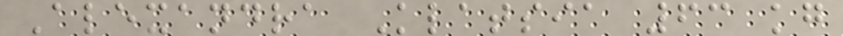Alexandra Klatsia 63 kg
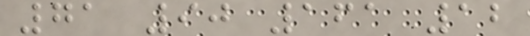71 90 161 12
